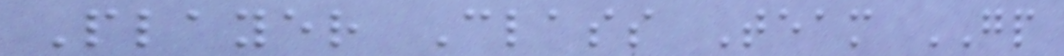Player Class Team GP
